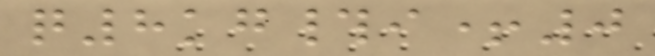q8kg#i+0
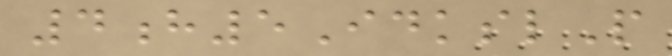4h5IdkslP
